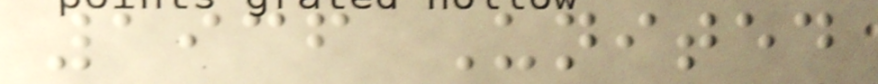1936 United
